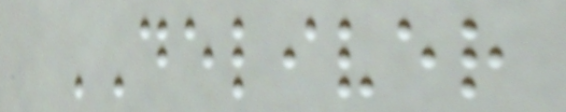DELIVER
